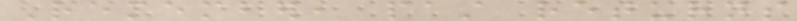Remember, past returns
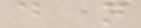do not
